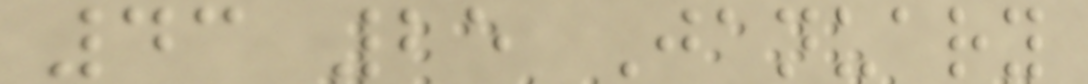43 25 January
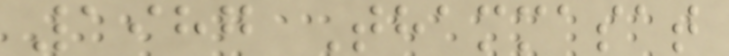1987 Thammasat
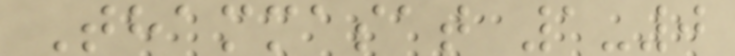Thammasat 1-0
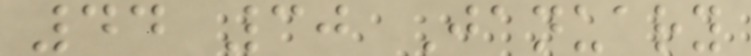44 30 January
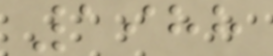1988
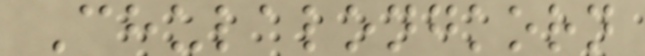Chulalongkorn
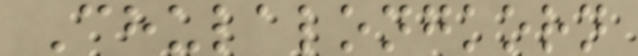Chulalongkorn
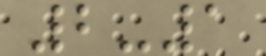2-1
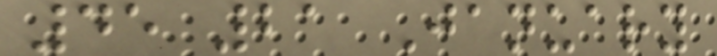45 21 January
